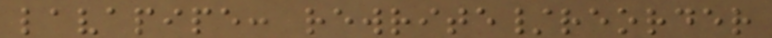lavapipe: rewrite/reorder
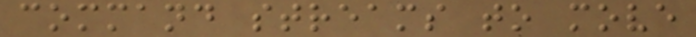command streams to move
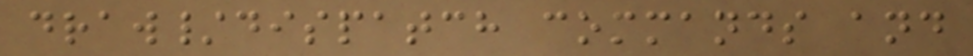draw/dispatch commands and
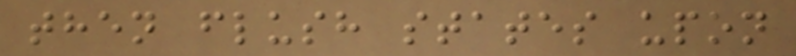then flush states upon
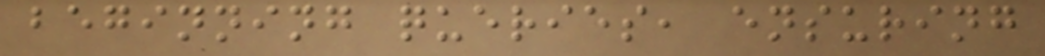beginning queries, ensuring
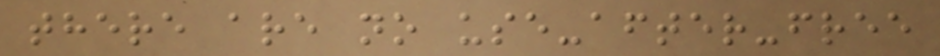there are no use-after-free
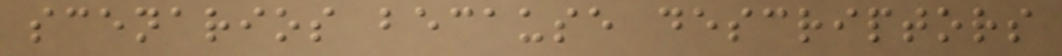scenarios because descriptors
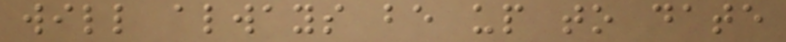will always be up to date
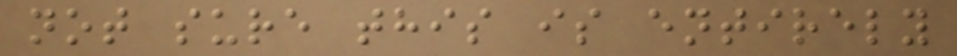not sure this is entirely
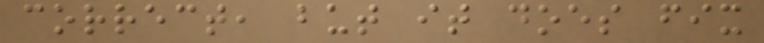correct, but it does fix
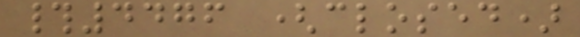#4476 (closed)
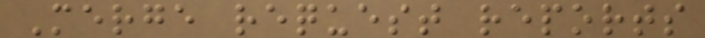Merge request reports
